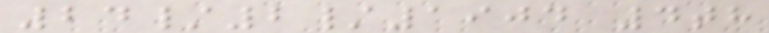24/2/1904 4th
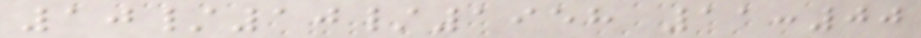10/10/1958 11:00
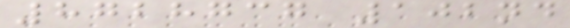8728737 102nd
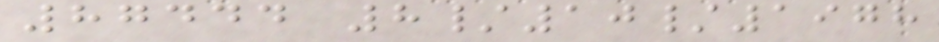87444 8/10/1978
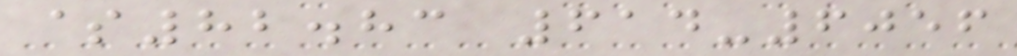$82.83 614-6056
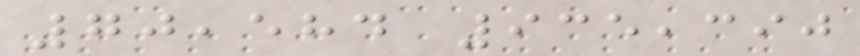70,584 935,390
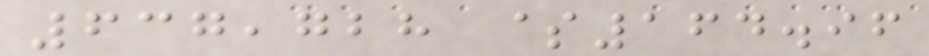637,728 $164.96
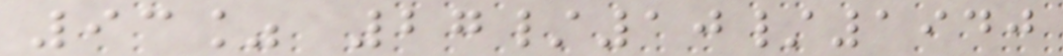93% 27/10/1940
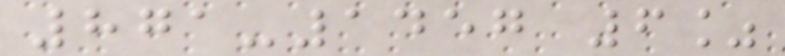871-1457 6%
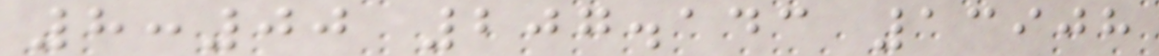8:00 207.143 13908
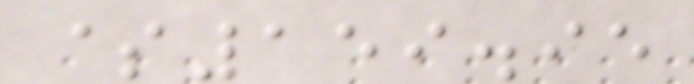$159.95
